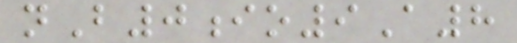nB0io9A8
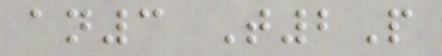an3 T2P
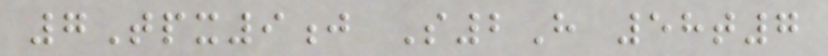7Tpx9j S2H 58t7
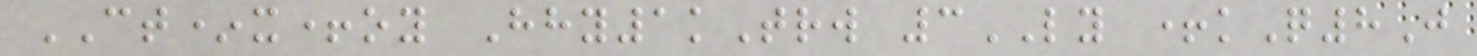CT*x+oy Hhy1kTrw 3LY +kQ8J
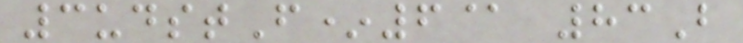3udstF*6@ 83B
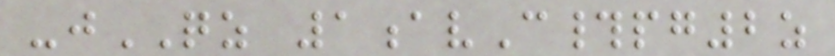-jQZ 1avC#pg2z
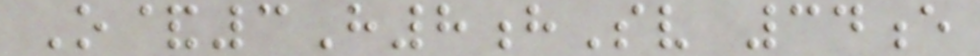O&3H8hSv 34e
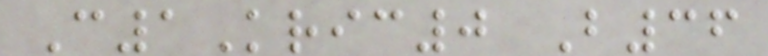C1Kric0 B36
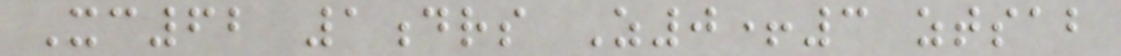Xc62 1drs Z0+3 ztsab
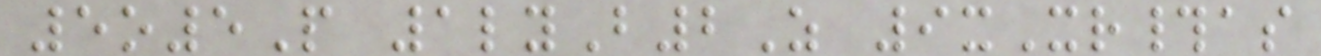5o5P 1lyB2Z 9xXr#as
